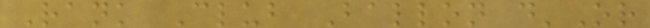Rank Club Ballon d'Or
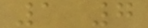1 7
